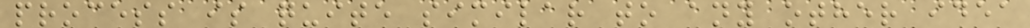process is quite similar to any other idea
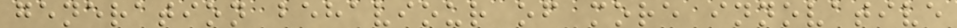generation behaviour of more innovative
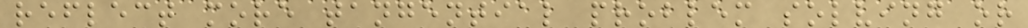reflect more tangential problem solving or
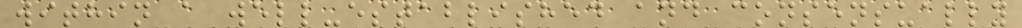within a well-established and consensually
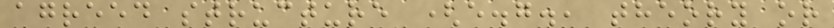agreed structure (e.g., theory or
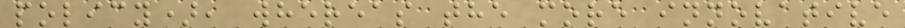policy), whereas the more innovative
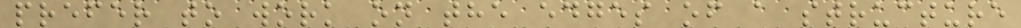prefer to work on the edges of a structure
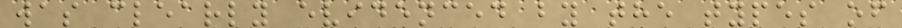was clearly evidenced by the types of
